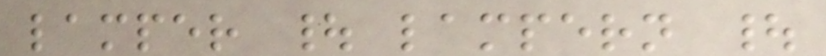lamper | lampern |
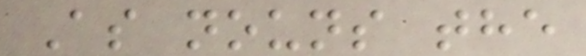As nouns the
